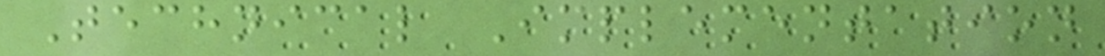Technical Implementation
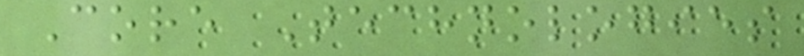Core Technologies
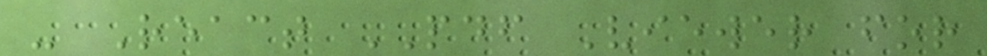- React PDF Viewer for
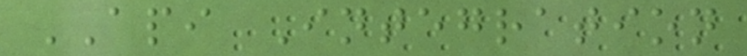API Integration
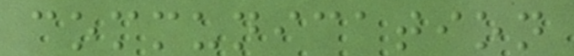communication
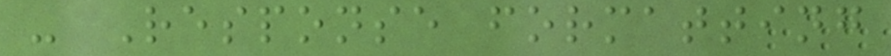- Response formatting
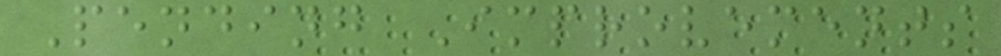Pending Improvements
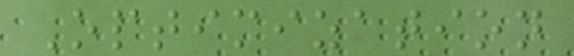Optimization
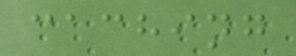caching
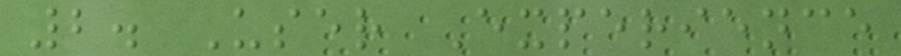2. User Experience
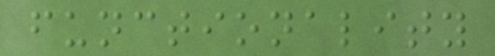functionality
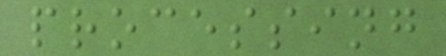processing
